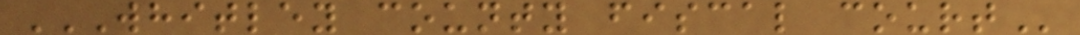WHITLEY COUNTY FISCAL COURT
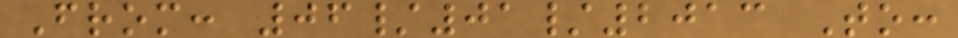From: 06/01/2013 To:
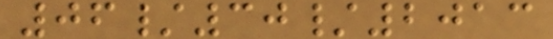06/30/2013
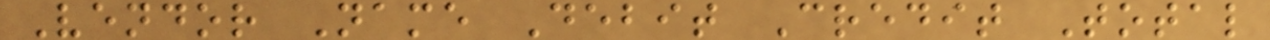Vendor Name Debit Credit Total
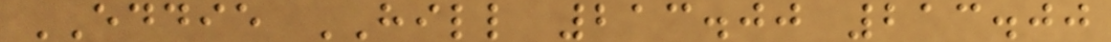EDDIE HILL 213.00 213.00
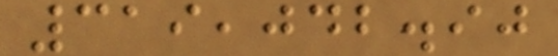319,042.90
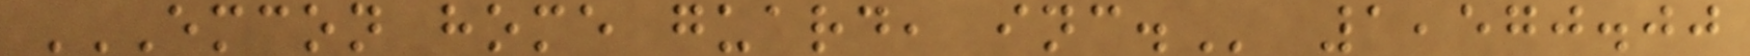EMCON HOME GUARD, INC. 1,570.00
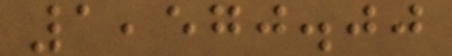1,570.00
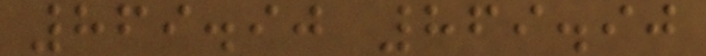869.90 869.90
